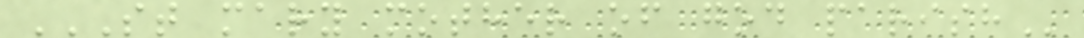ST MARY MOTHER OF GOD PARISH
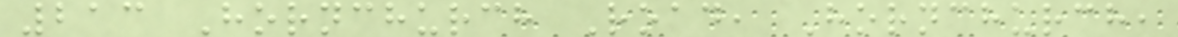213 Hornchurch Road, Hornchurch,
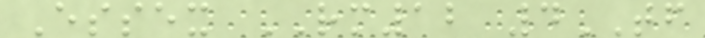Essex RM12 4TF
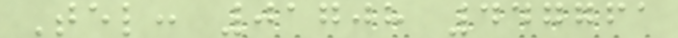Tel: 01708 447761
